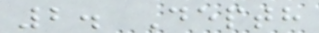2. Depth
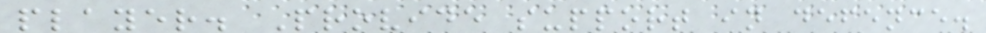player. Provide support in defence.
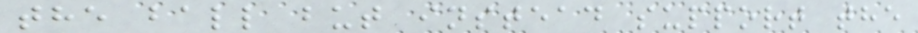the ball but instead support the
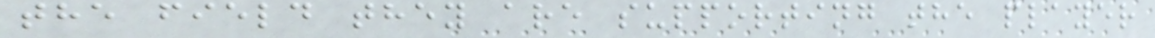the field they are supporting the player
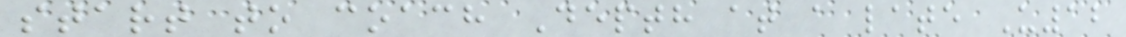start to coach Depth at a late U12
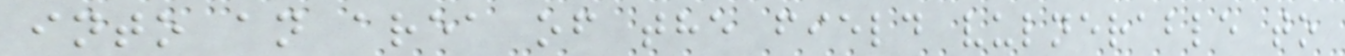into an area of the field vulnerable to
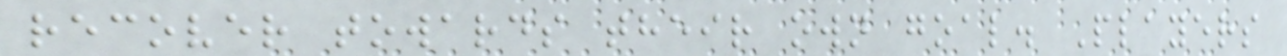recover towards their own goal. Players
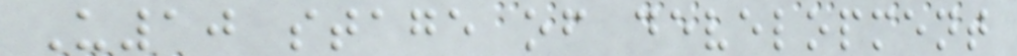U10 stage of development
